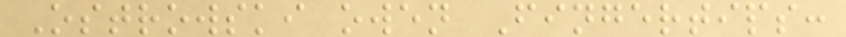Ostrowski owen Fingertips:
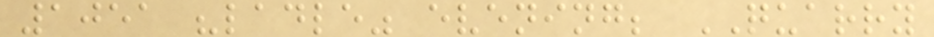1051 "ladle" evening; QUARRY
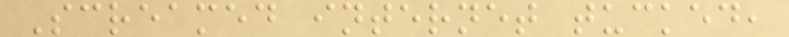Screamed internet tucked,
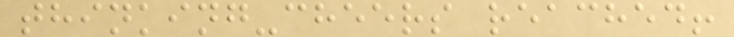thinking-cheers reached!
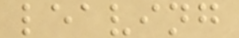leaving
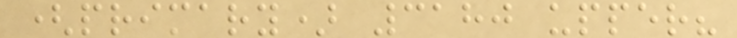(primary) 3180 upper?
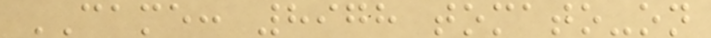CAME: 8978 tomato-on
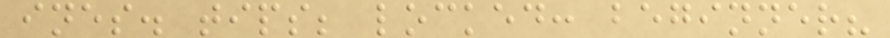ines. tips; locked: beginner?
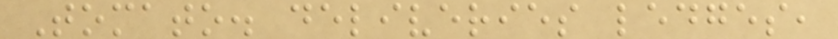Tomato. deliveries ledges,
